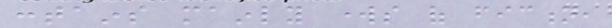contains mainly works of fiction,
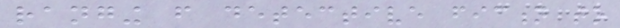ranging from detective fiction to
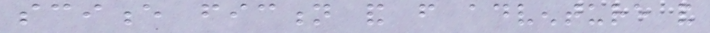science fiction and from adventure and
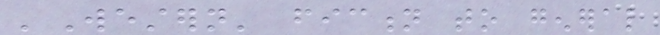'Western' fiction to general
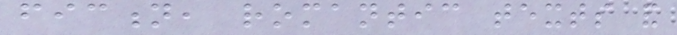fiction, romantic texts and
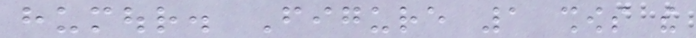humour. Figure 1 shows the
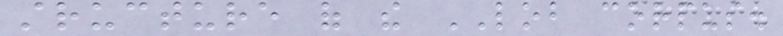structure of the LOB corpus.
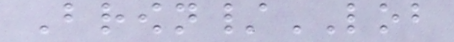Brown/LOB
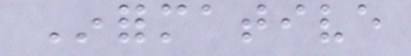Informative
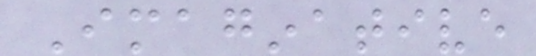Imaginative
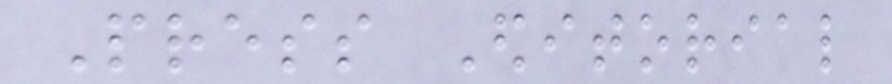Press Editorial
